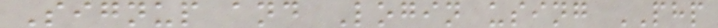Signup and Login using PHP
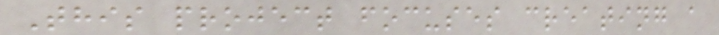This project focuses creating a
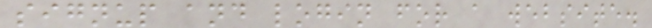signup and login for a website.
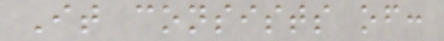It consists of:
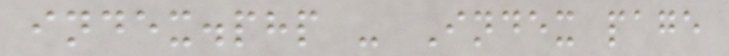index.php - Index page
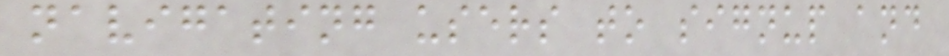navigating users to signup and
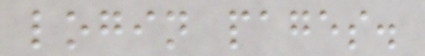login pages.
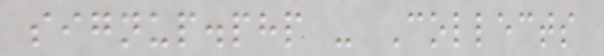signup.php - Collects
